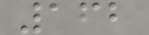162
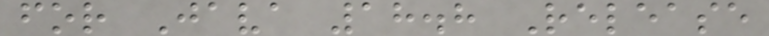for Java 18.8 Release
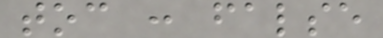toc : false
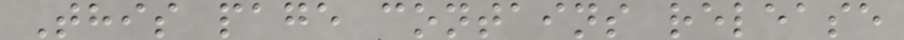This page contains release
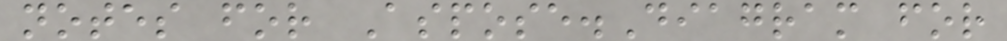notes for Aspose.Diagram for
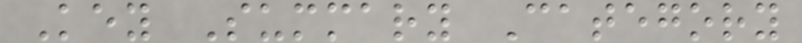Key Summary Category
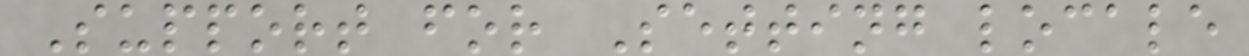Support for Setting locale
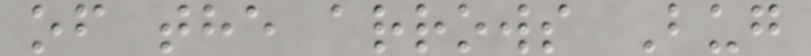of the arrows Bug
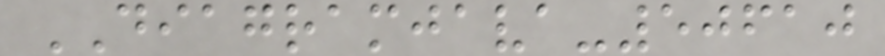DIAGRAMJAVA-50610
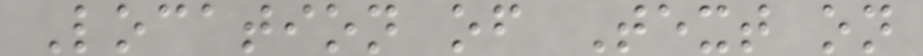Location of Text on
